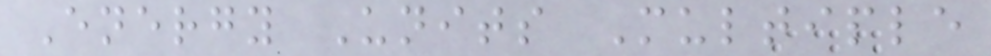Energy Units Multiple
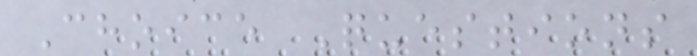Choice Questions
